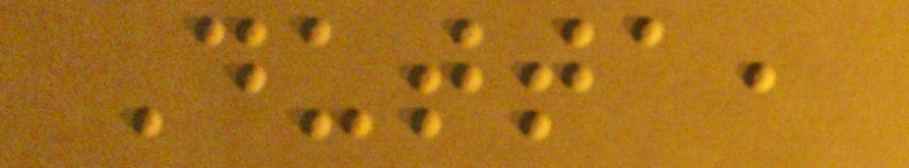Dutta,
